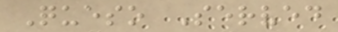Queso Served
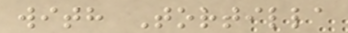with Tortilla
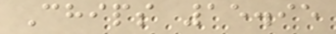Chips 15.95
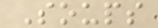Soups
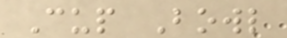Cup Bowl
